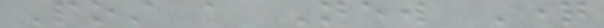Post a New Question
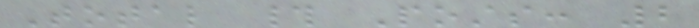Total # Posts: 2
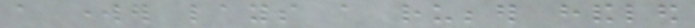a worker lays a rubber handled
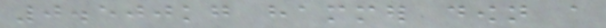0.500kg hammer down a
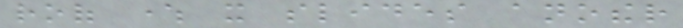roof where it slides another
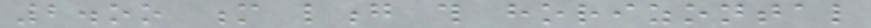2.oo m long this horizontal
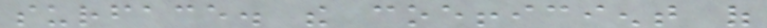surface. the coefficient of
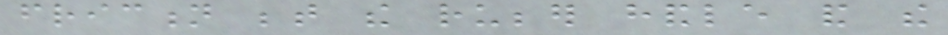friction between the rubber handle and the
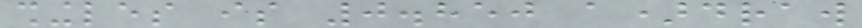shingles is 0.850 a)draw
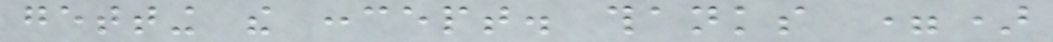getting the concept. thanks =)
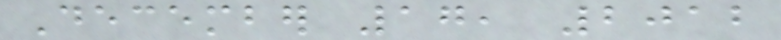December 17, 2012
